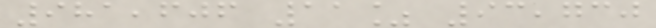981,606 11% 93,730
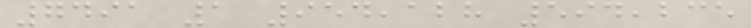7491 1 954,128 594,235
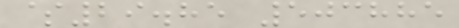$29.85 503885
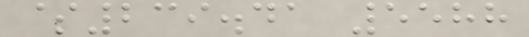$239.41 5588
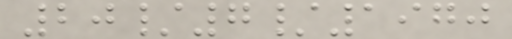20/7/1970
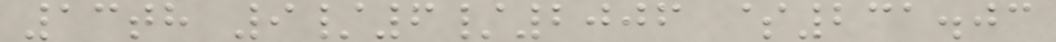13th 9/6/2006 $231.03
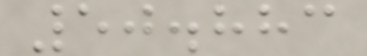50.883
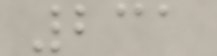231
